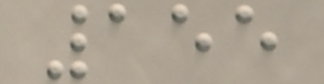155
